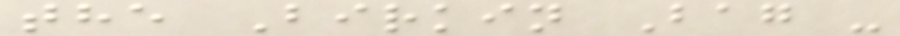the Birkin Bag -
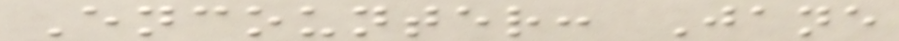Encounter: Jane
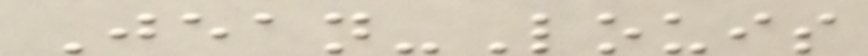Jean-Louis
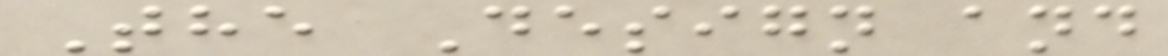The Design and
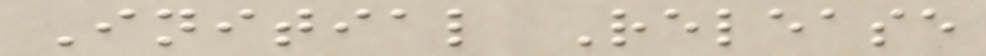Initial Release
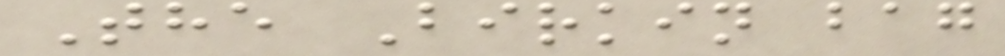The Birkin bag
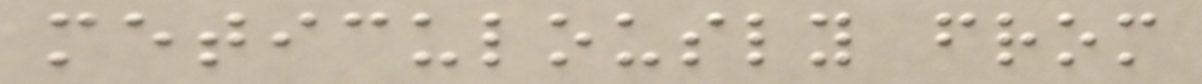meticulously from
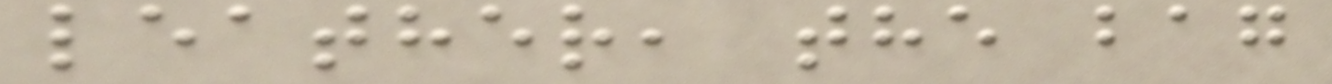leather, the bag
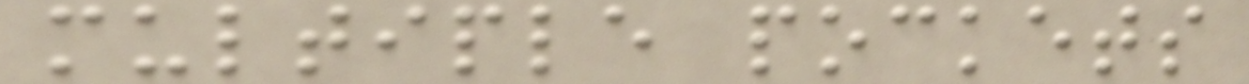multiple pockets
